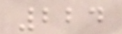224
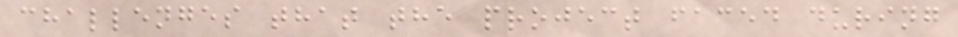challenges that the project faced during
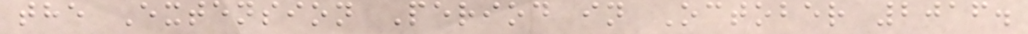the Extension Period in October 2016.
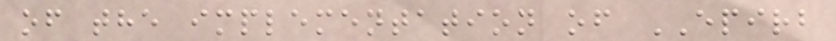of the implementation of EPIRB
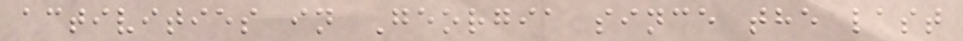activities in Georgia since the last
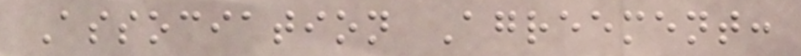Association Agreement:
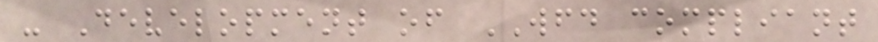- Development of WFD compliant
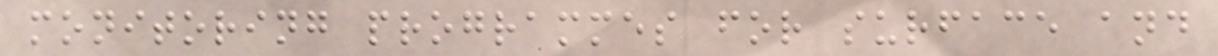monitoring programmes for surface and
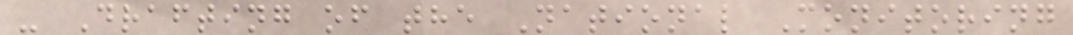- Drafting of the National Monitoring
